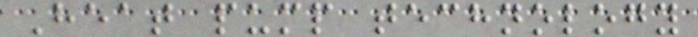Heat pump technology
